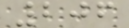206
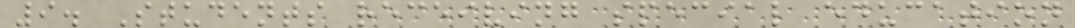9. Students receiving special education
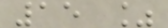15 %
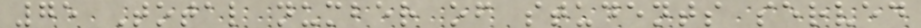75 Total number of students served
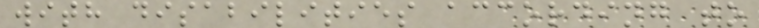with disabilities according to
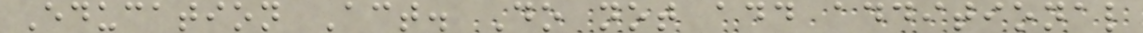Education Act. Do not add additional
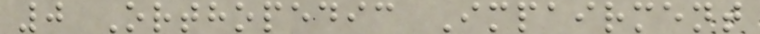0 Orthopedic Impairment
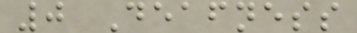0 Deafness
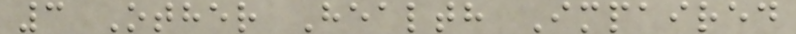3 Other Health Impaired
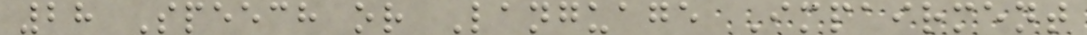28 Speech or Language Impairment
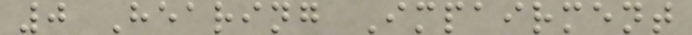0 Hearing Impairment
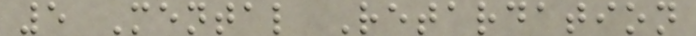5 Mental Retardation
